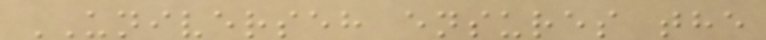UNIVERSEH ensures the
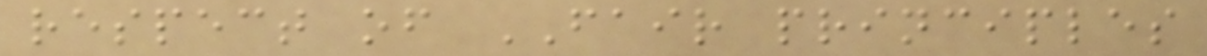respect of FAIR principles
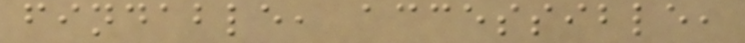findable, accessible,
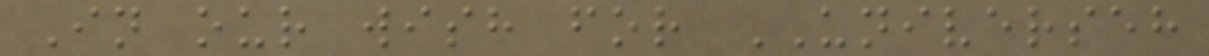In our wish for UNIVERSEH
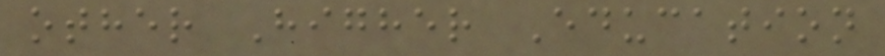other Higher Education
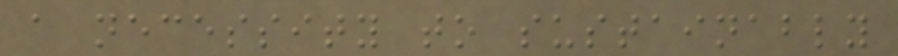a necessity to sustainably
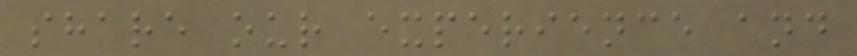share our experience and
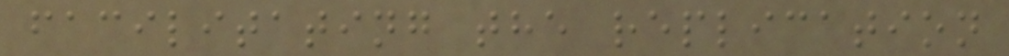facilitating the replication
